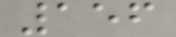156
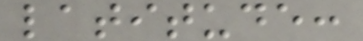latitude:
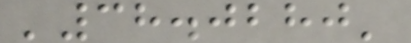'38.0280'
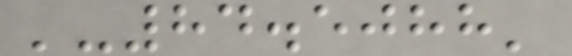'-84.5088'
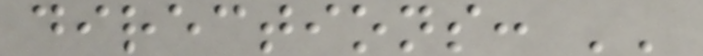directions: ''
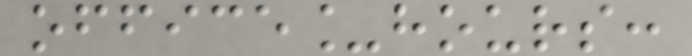office_hours:
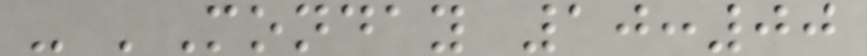- 'Monday 10:00
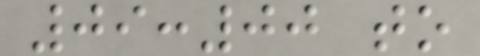09:00 to
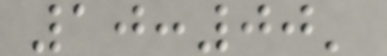10:00'
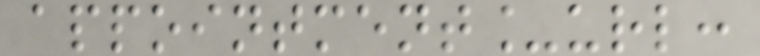appointment_url:
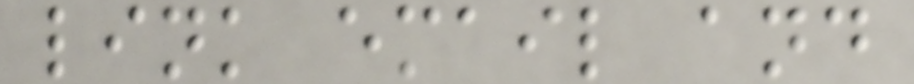link email and
